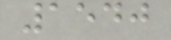1540
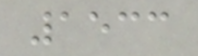1533
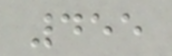455
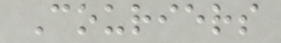Couriers
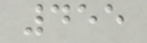455
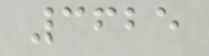3625
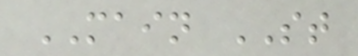MAIN ST
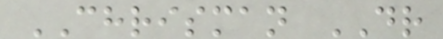CHRISMAN DR
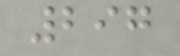297
